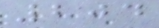204
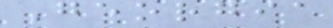Georgia
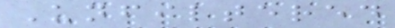Unfiltered
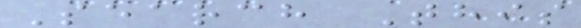Search This
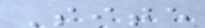Site
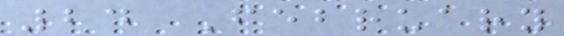24 February
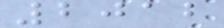2012
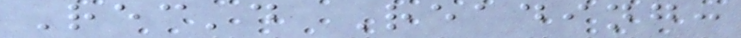Rec'd Reading:
